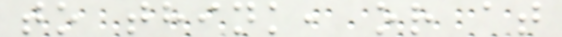to think, or at
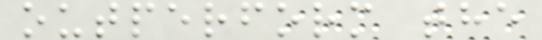outperform the
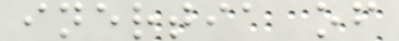inertia of
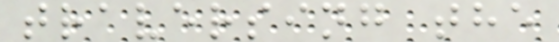traversing the
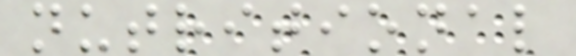nutritional
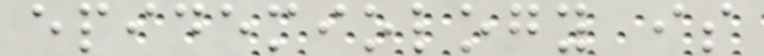epidemiology is
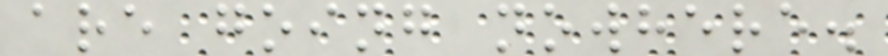are going nowhere.
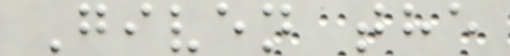Given the
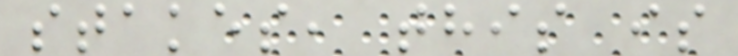stakes, this is
